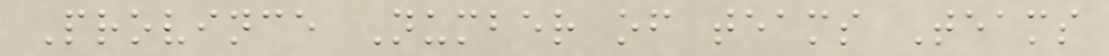Province Number of teams Teams
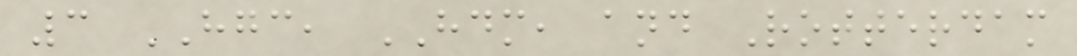3 HGC, HDM, and Rotterdam
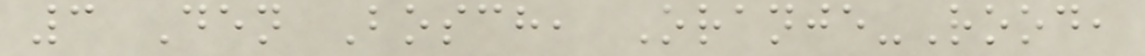3 Den Bosch, Oranje-Rood,
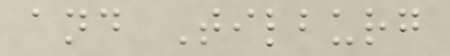and Tilburg
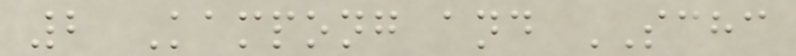2 Kampong and SCHC
